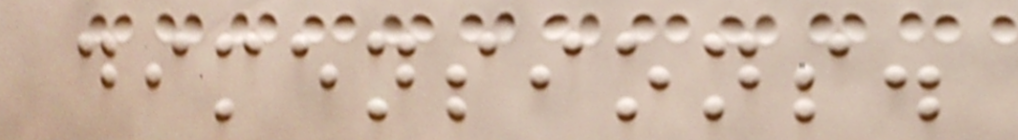dimensions.
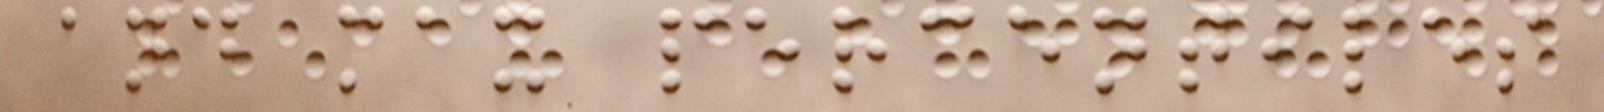and max percentiles
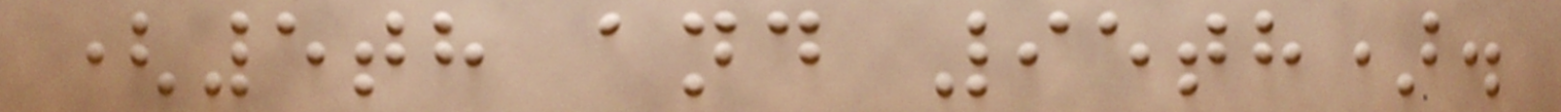(5th and 95th).
